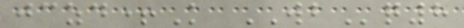jczd+K WBq8
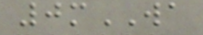0mWA
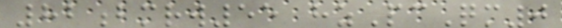82bmrw55 hzPcQm0
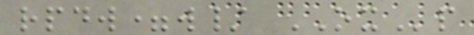rpdw=w/ OXp
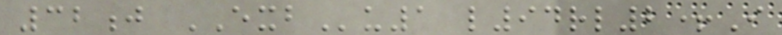32j EXBu1 l94rl2+I
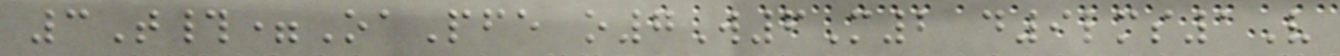3T#=OaPfe o7W6M2 d9lms1V
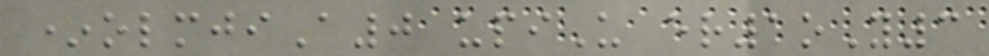*olmjiA0 upiU er1oY3
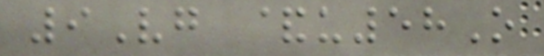9Vg &u58O
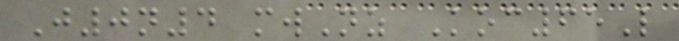J0n4 mwNz Koc65L
